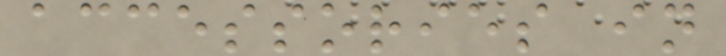accessories in
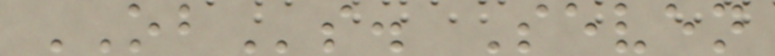OBs. Seven
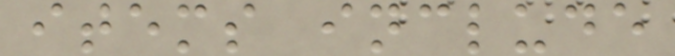items include
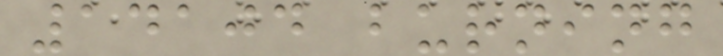14104 burning
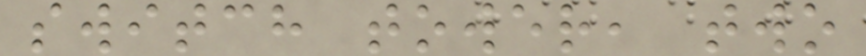switch tower, two
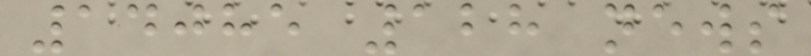14085 128 news
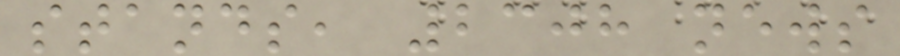stands, 2308 news
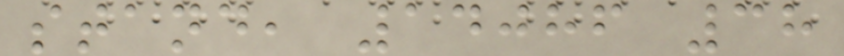stand, 14086 38
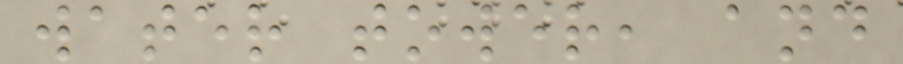water tower, and
